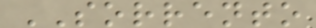SORRENTO
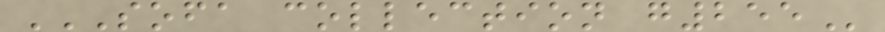SOFA COLLECTION G255
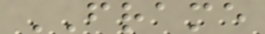FRAME
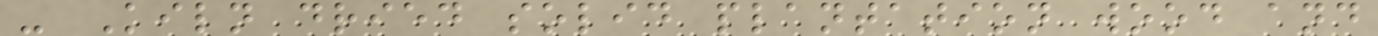- Kiln dried solid plantation wood and
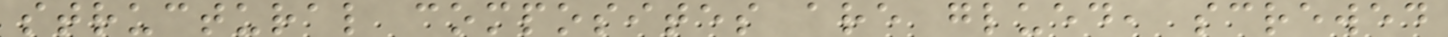structural composites are glued, screwed
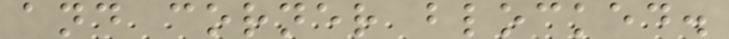and corner blocked.
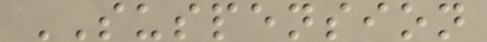SUSPENSION
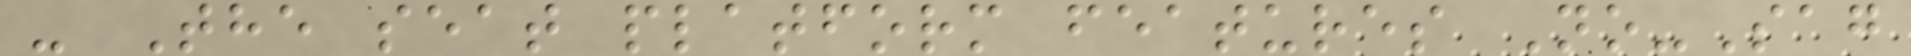- The seat platform features No-Sag
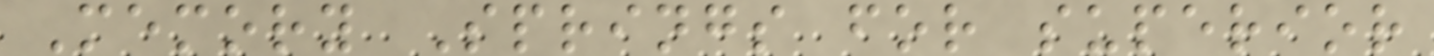Memory Springs for superior
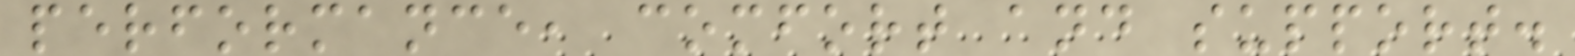performance, comfort and support.
